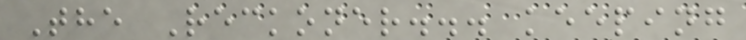The Reckoner... keeping
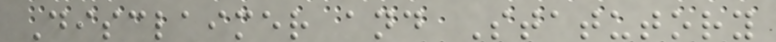Disclaimer and Statutory
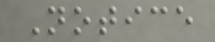Notice
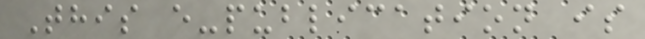This e-publication is
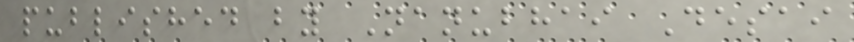published by Nanubhai Desai
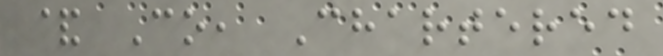& Co, Chartered
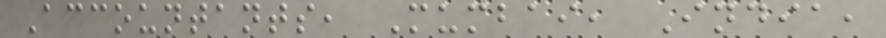Accountants, Mumbai, India,
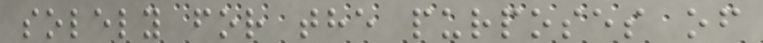solely for the purposes of
